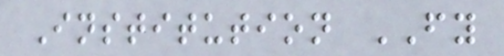Institution FY
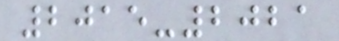2015-2021
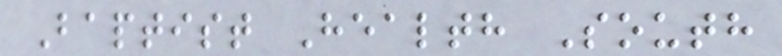Baptist Health South
